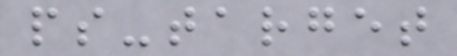ps-target
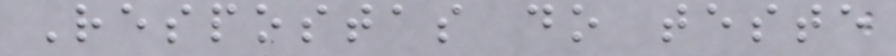Respostas do teste
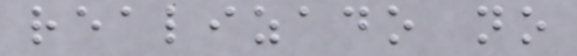realizado no
